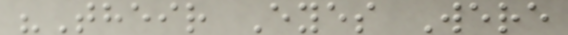"Their Eyes Were
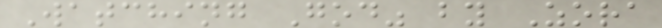Watching God" by Zora
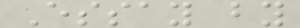Essay by
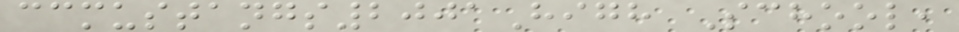ccmustangs2001High School,
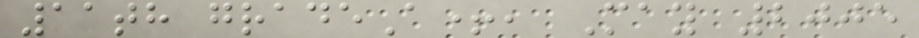11th gradeA+, May 2005
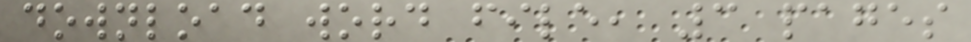download word file, 3 pages
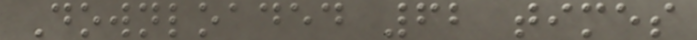Downloaded 62 times
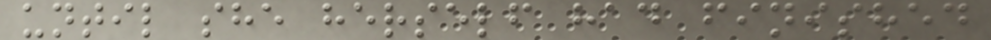until she herself had finished
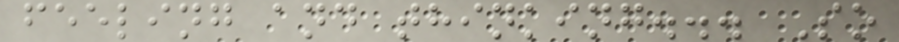feeling and thinking... So
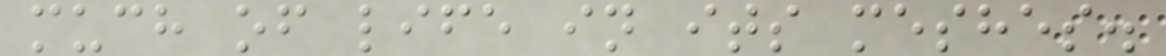much of life in its meshes.
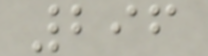296
